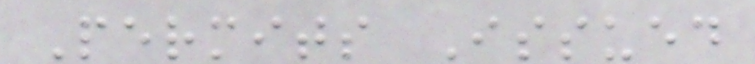Permits Issued
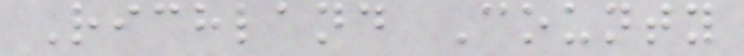Richland County
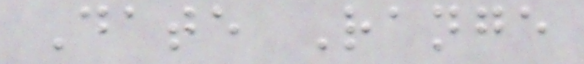Date Range
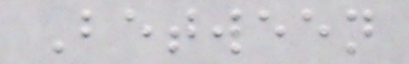Between
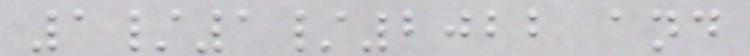1/1/2022 and
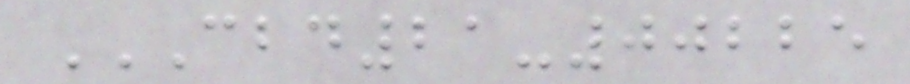CBD21-00225
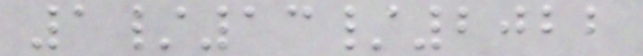1/13/2022
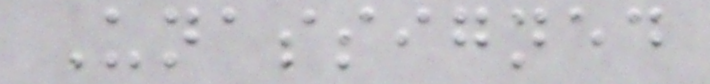Unassigned
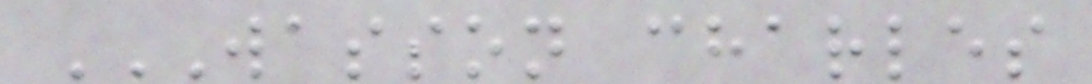WASSON CHARLES
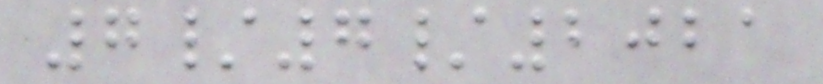7/7/2021
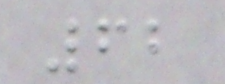62
